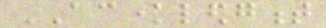ACKNOWLEDGMENT
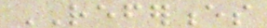REFERENCES
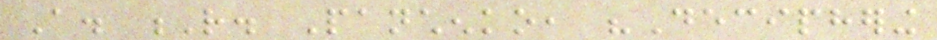A. R. Panchenko, "Deciphering
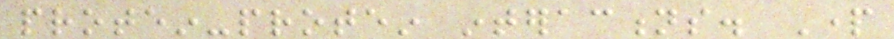protein-protein interactions. Part
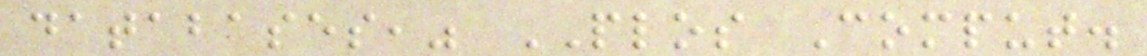databases," PLOS Comput.
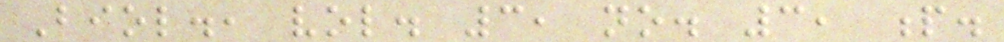Biol., vol. 3, no. 3, p.
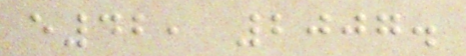e42, 2007.
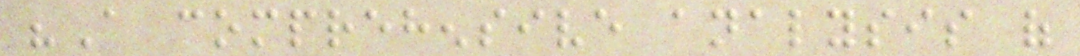"A comprehensive analysis of
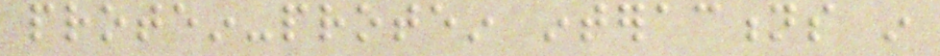protein-protein interactions in
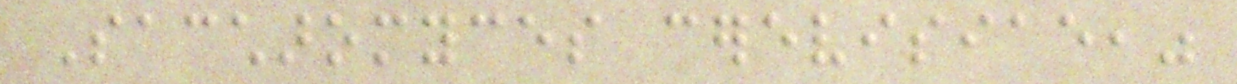Saccharomyces cerevisiae,"
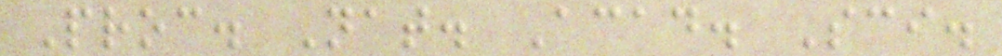Proc. Nat. Acad. Sci.
